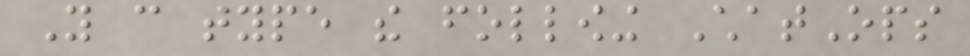You can type the following ChatOps
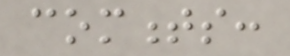comments:
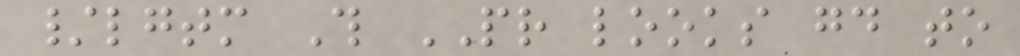/lgtm This PR looks good to
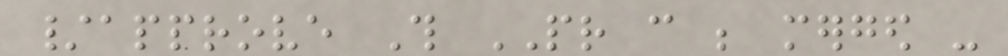/approve This PR can be merged -
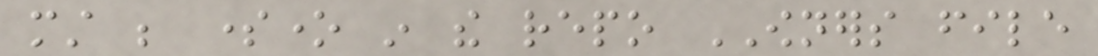must be someone in the repo OWNERS file
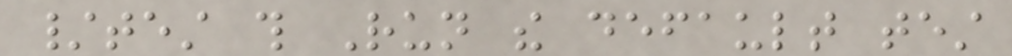/test this Run the default test
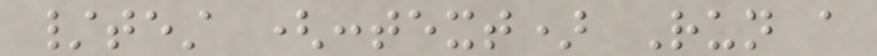/test (context) Run a
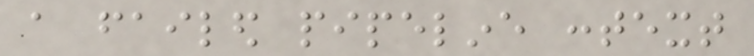a failed pipeline context
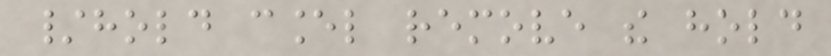/hold cancel remove the hold
